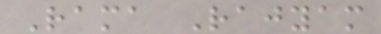Rama Rajyam
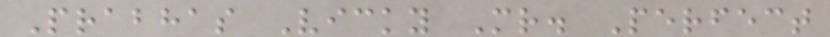Prabhas Vicky Mr. Perfect
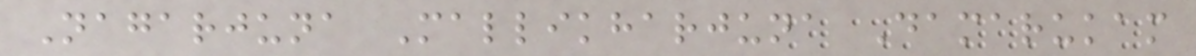Nagarjuna Mallikharjuna Damarukam
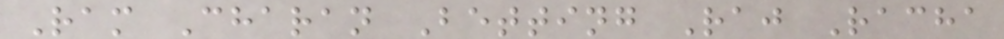Ram Charan Betting Raj Racha
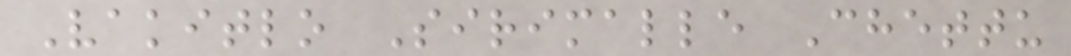Vakitlo Sirimalle Chettu
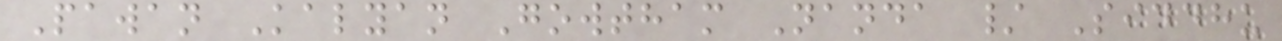Pawan Kalyan Gowtham Nanda / Siddhu
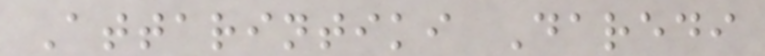Attarintiki Daredi
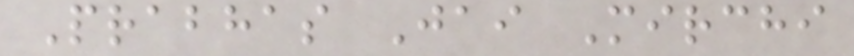Prabhas Jai Mirchi
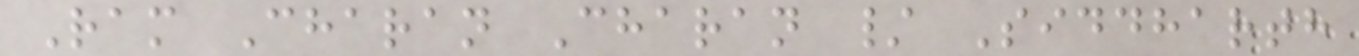Ram Charan Charan / Siddharth
